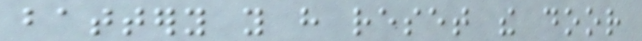battery you have reset the door
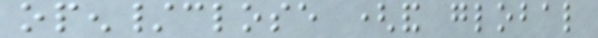open/close (and global
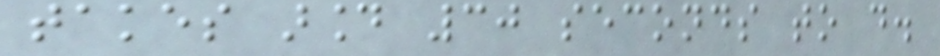takes around 30 seconds to do.
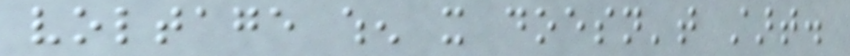voltage when it doesn't start.
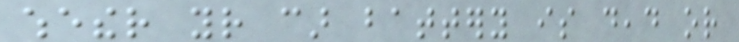whether your car battery is dead or
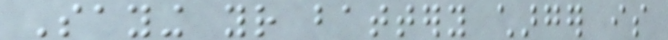Saying your battery charger is
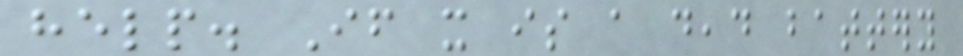help. If it is a dead battery
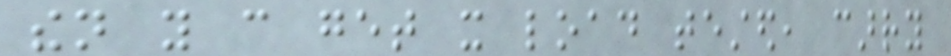then you can get it load tested, carry
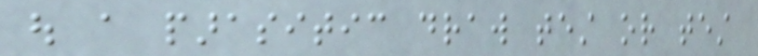out a parasitic draw test or test
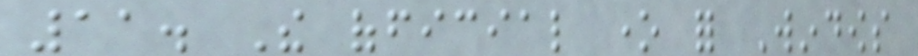11. The official one for Windows
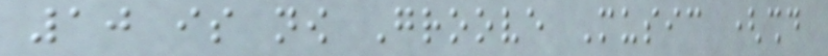10 is now Groove Music (should
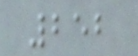252
